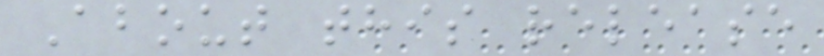About this release
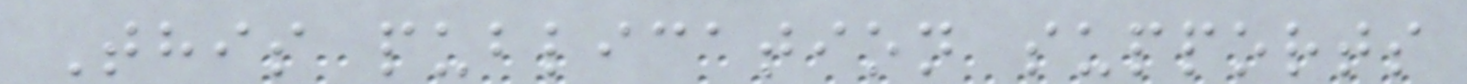This publication supports
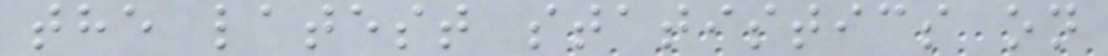the latest statistics on
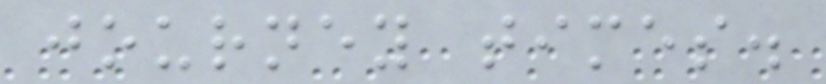journey times.
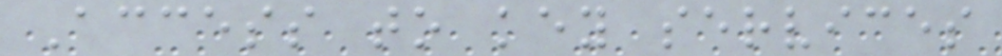Access to key services
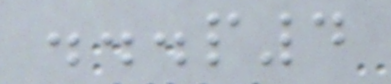...p4
